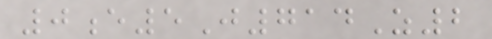0e5J714Z2
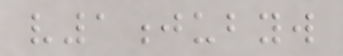v1jubyw
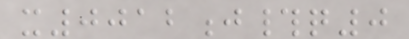x0012j#q0
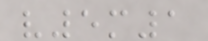v5m1
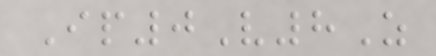Ip0V8Z
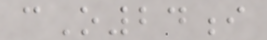cO24i
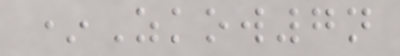*Zkow7n
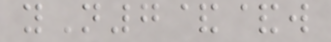yN7&&w
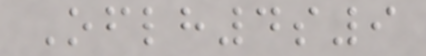Oflh4s9
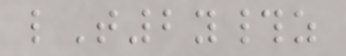lT2y#z
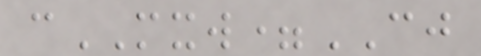cMXW=CJ
